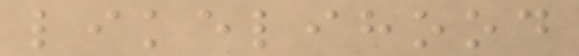likelihood
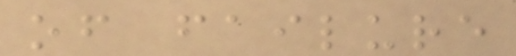of failure
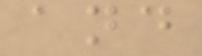and
